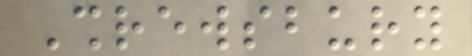Shrewsbury
